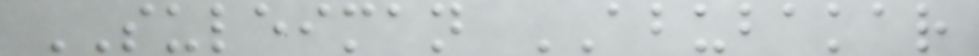SULEIMAN ABUBAKAR
